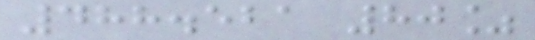488.521 80%
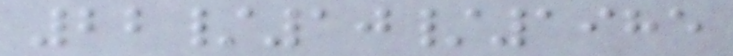22/10/1985
